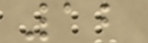12
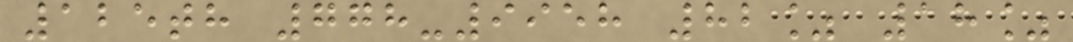125th 778-9958 82% 18%
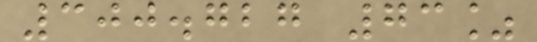300.727 73%
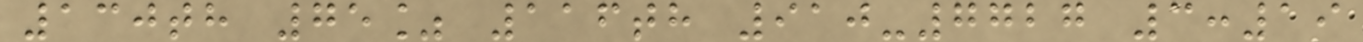130th 75% 116th 910-7727 3:19
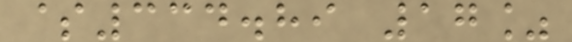$334.89 17%
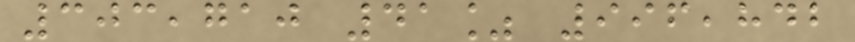303,710 41% 996,842
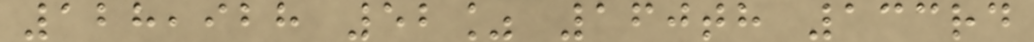128,928 52% 160th 133rd
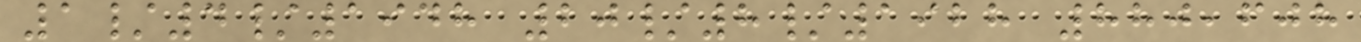1/4/1948 20/8/1928 880,608
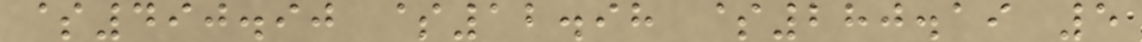$490.90 $12.98 $280.19 5
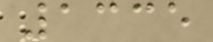1335
